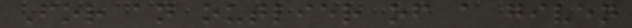For an outlier of a given
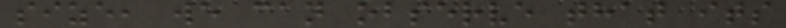size, we can observe that its
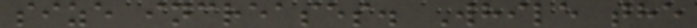size increases. While the
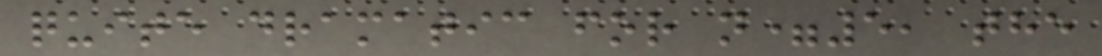quite dramatic for n=5, the
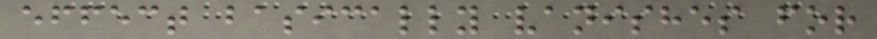effect basically vanishes for
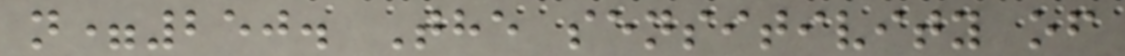n=250. The sensitivity of
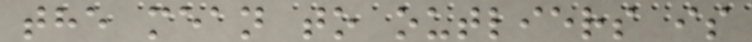the mean to outliers is
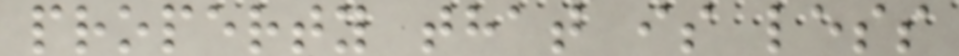property that is less
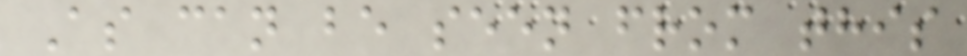As can be seen from this
